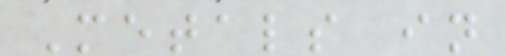Metals in
